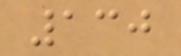130
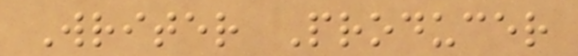Writer Producer
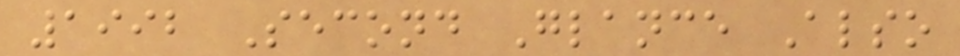1992 Second Glance Also
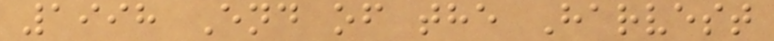1998 End of the Harvest
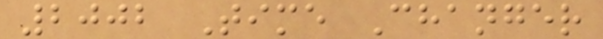2002 Time Changer
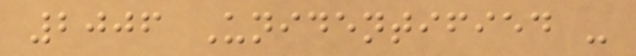2006 Unidentified -
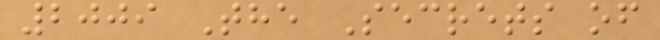2009 The Secrets of
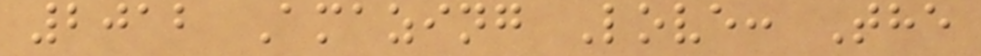2012 Amazing Love: The
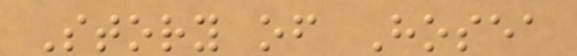Story of Hosea
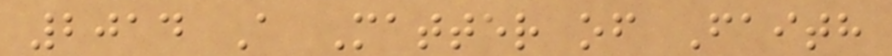2014 A Matter of Faith
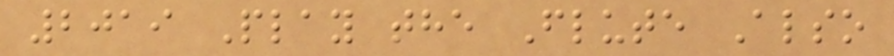2019 Play the Flute Also
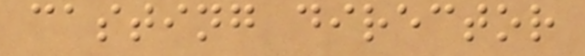casting director
